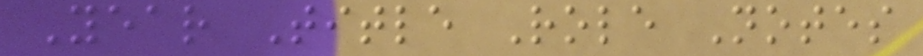Year Title Role Notes
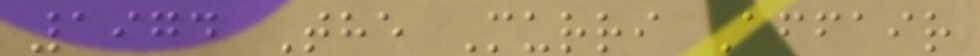1974 The Murri Affair
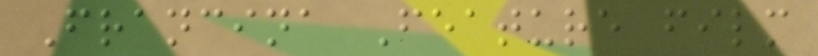Francina Feature film
